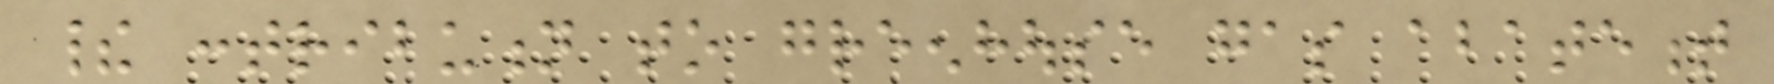their contribution to greenhouse gas abatement
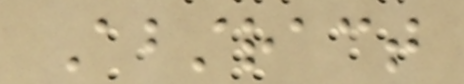Abstract
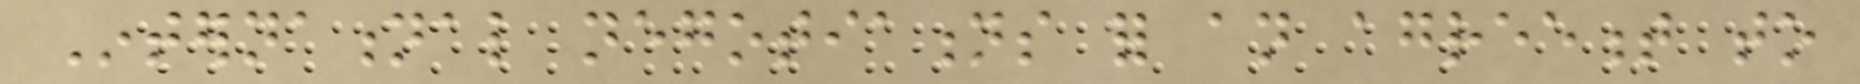International negotiations for an agreement to
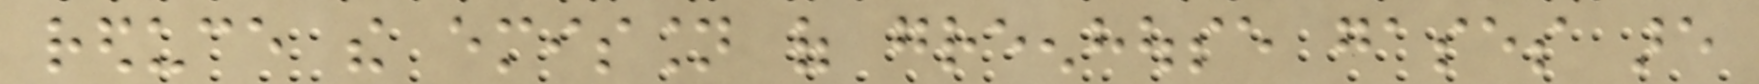reduce the emission of greenhouse gases are
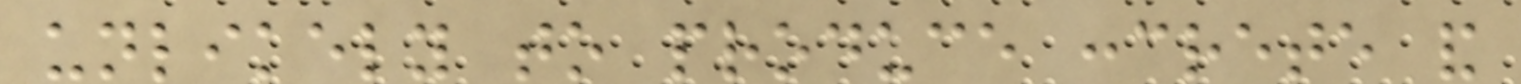unlikely to produce concrete and
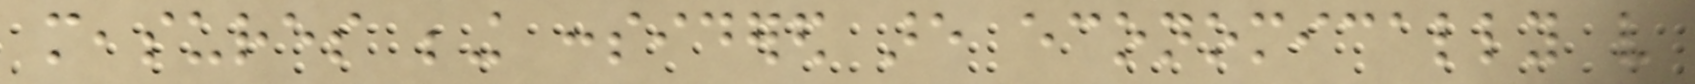measures being considered are economically very
